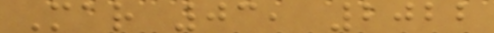Mar 03, 2022
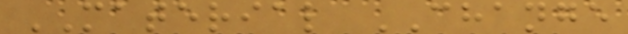MATERIAL CHANGE
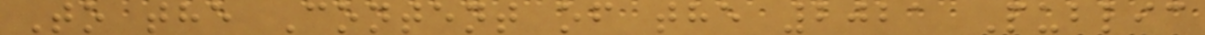To the Content of the 2021 Public
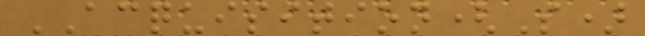ACQUISITION(S)
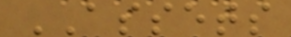ASSETS
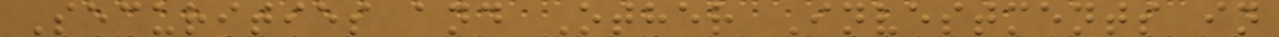Securities and Other Investments in
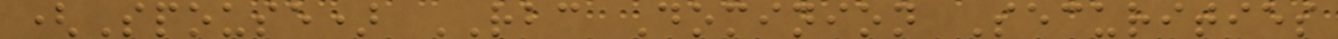(Spouse) RBC Dominion Securities
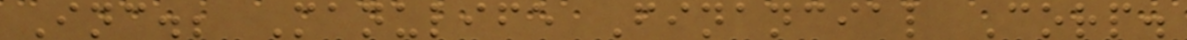Inc.; Manulife Financial Corp.
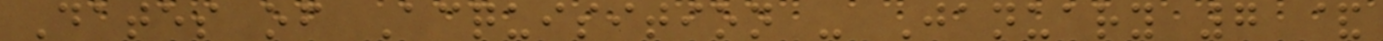Dates of Acquisition - January 7 &
